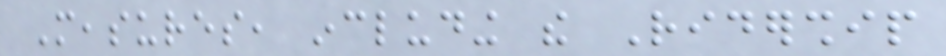Measures, including the Ridership
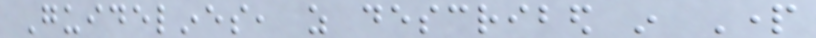Guidelines, as described in Part
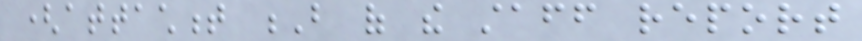(attachment B of the staff report
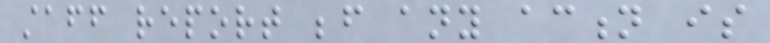staff report before any action is
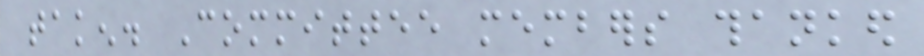taken. Committee members thanked
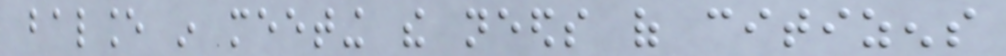balance in meeting the needs of citizens
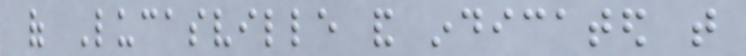of Lucasville and indicated that
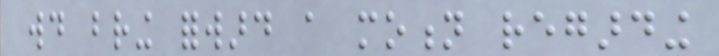would bring forward a motion regarding
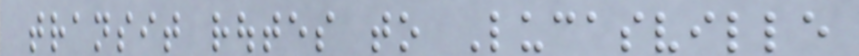transit routes to Lucasville
